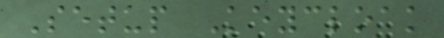Setup Keycloak
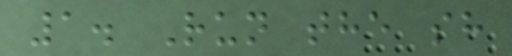1. Run the sh
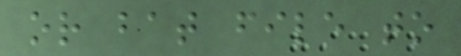or bat file to
